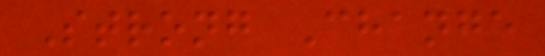Strong Change
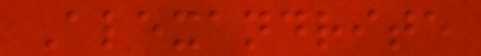Alexandrite
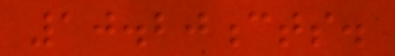10.20cts.
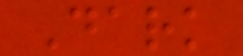Dark
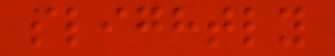slightly
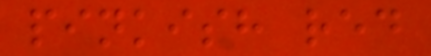pinkish red
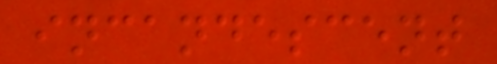incandescent
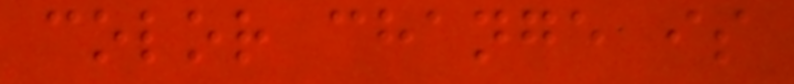color change is
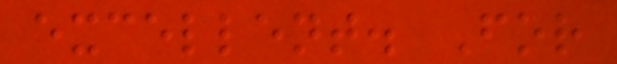excellent. For
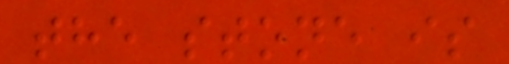the stone is
